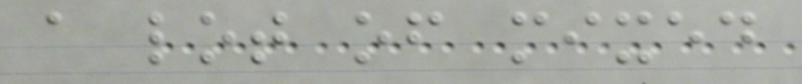a lot of mixed
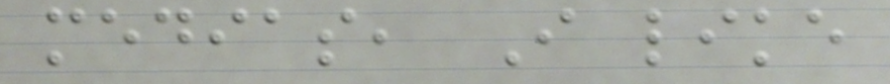medias, I like
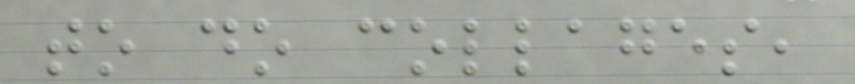to do collages,
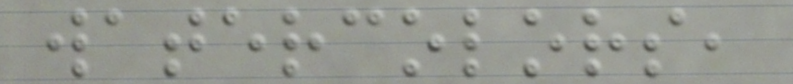watercolors,
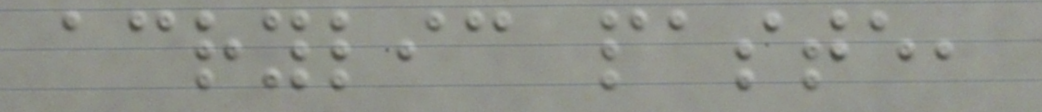acrylic paste,
